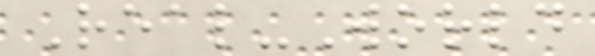Real-World
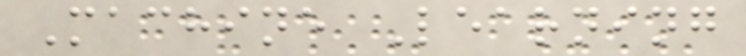Machine Learning
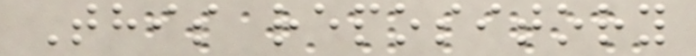This repository
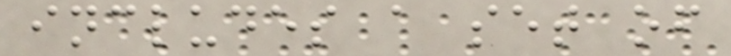includes a set of
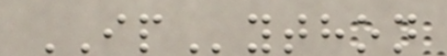IPython
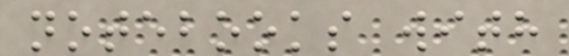notebooks with
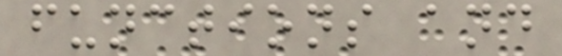functions and
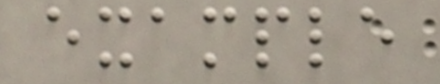example
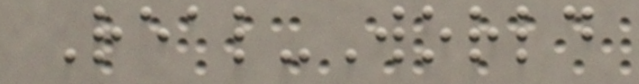Real-World
